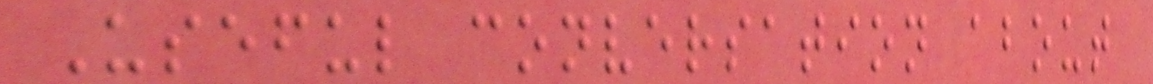Useful conversation about
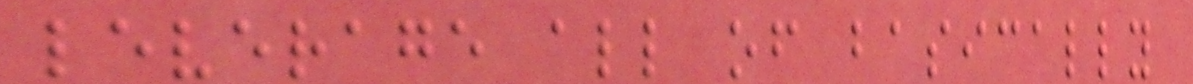leverage all of basically
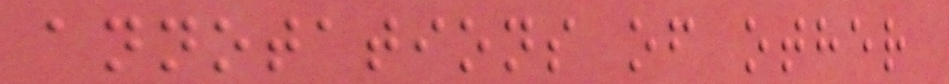annotations of other
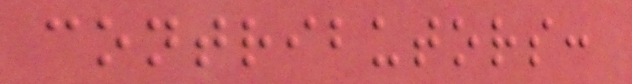contributors:
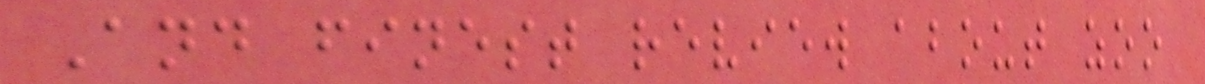And finest review about zoo
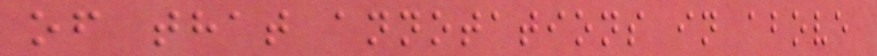of that annotations in above
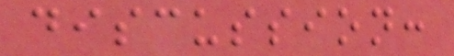discussion:
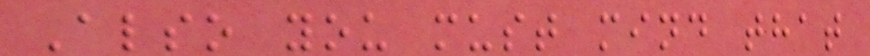Also you must mind that
